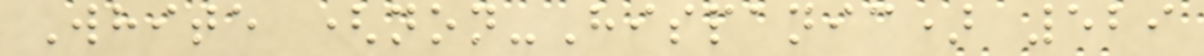White (non-Hispanic) 529
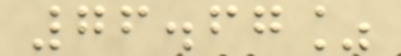76.67%
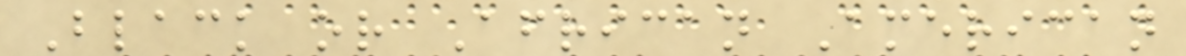Black or African American
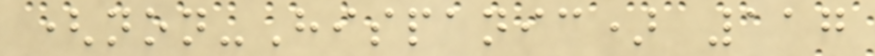(non-Hispanic) 117
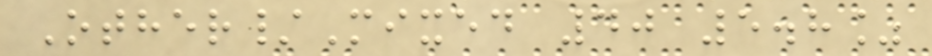Other/Mixed 40 5.8%
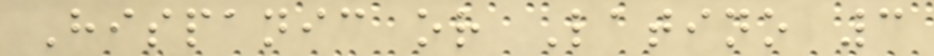Hispanic or Latino 3
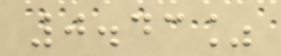0.43%
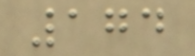174
